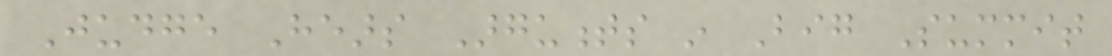Judge Hears Arguments in Big Summit
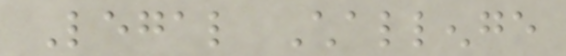Legal Challenge
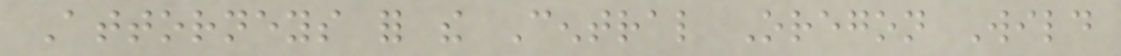Attorneys for the Central Oregon Wild
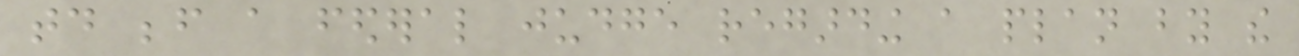today before a federal judge regarding a plan by the
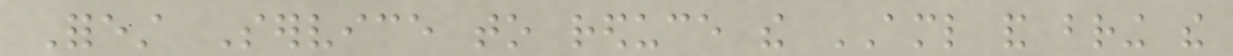Forest Service to reduce the AML and bring the
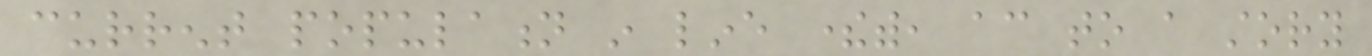current population in line therewith, according to a story
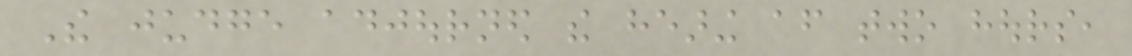The judge adjourned the hearing after two hours,
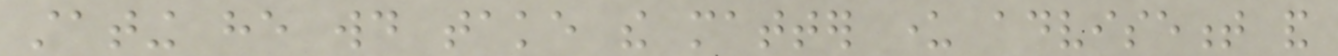stating he would take the matter under advisement and
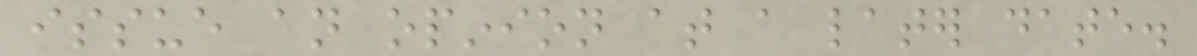issue an opinion at a later date.
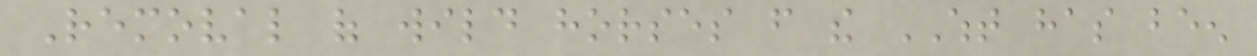Removal of wild horses from the WHT has been
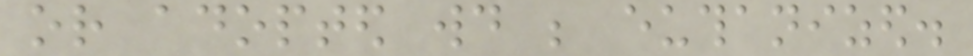or adopted would be euthanized.
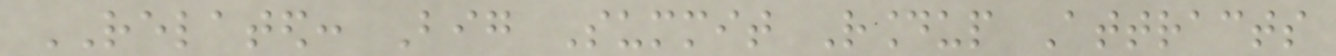RELATED: Big Summit Roundup Attracts
